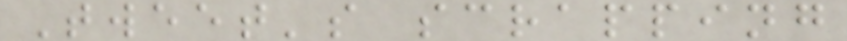Tweet's scrapping
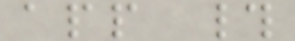app #
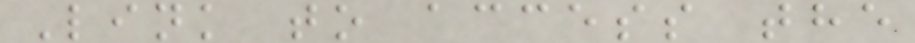Link to access the
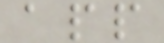app
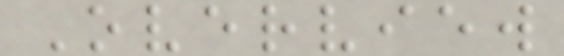Overview
